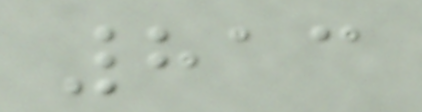813
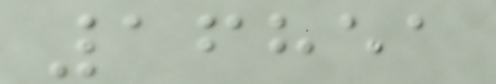16851
